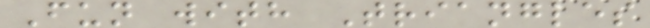Fun with Triangles
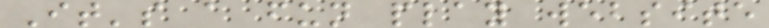It's a fun play website
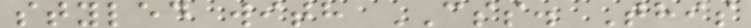styled with CSS. This
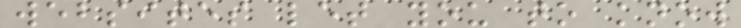websites let you to know
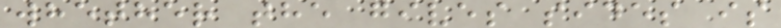whether the gives sides is
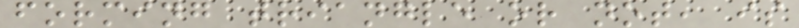forming triangle or not, is
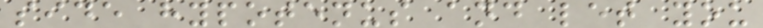side hypotenus and let you
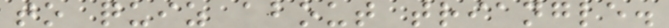to quiz about triangle.
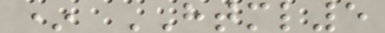* HTML5
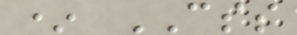* CSS
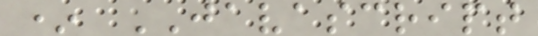* JAVASCRIPT
